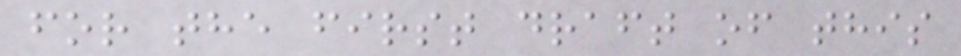for the first draft of this
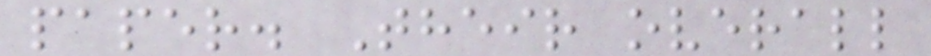paper. Their overall
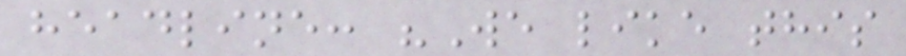headline: "We like this
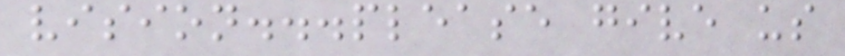vision...please give us
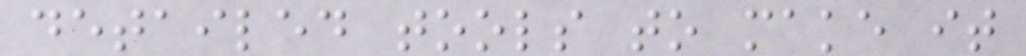detailed tools to make it
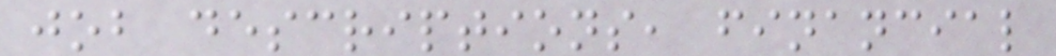job descriptions, financial
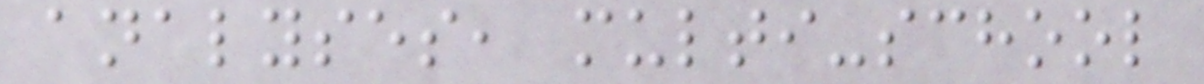analyses, multi-school
